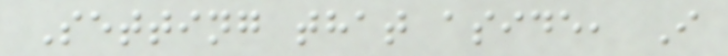Setting that aside, I
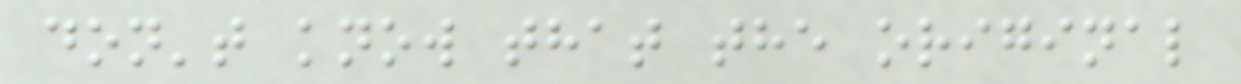don't know that the original
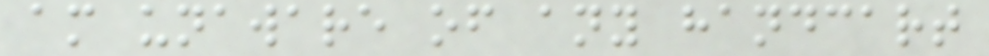am unaware of any handcart
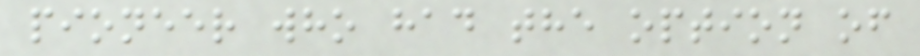pioneer who had the option of
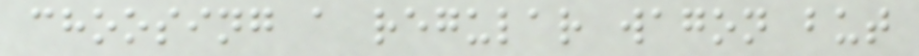choosing a regular wagon but
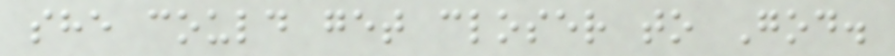she could get closer to God.
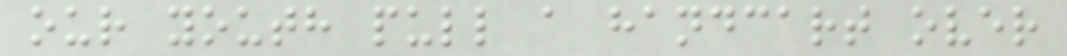our youth pull a handcart over
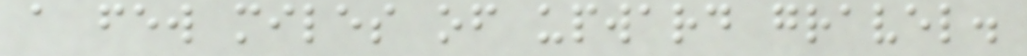a few miles of upward gravel.
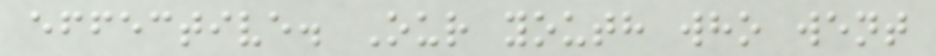effective. Our youth who went
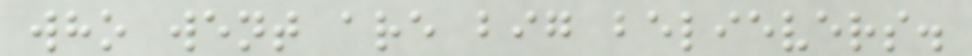who went are big believers.
